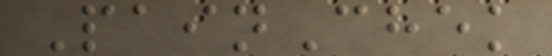PainChek
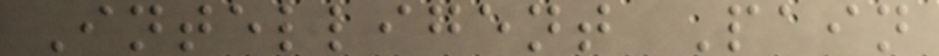Intelligent Pain
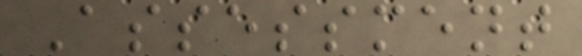Assessment
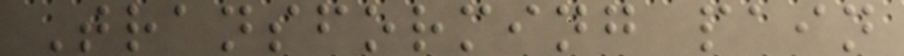Transforming pain
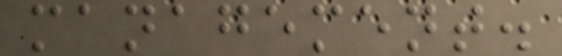management.
